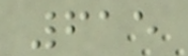615
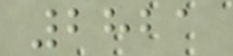2821
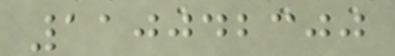110042300
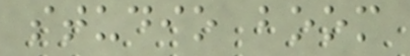studio boom
